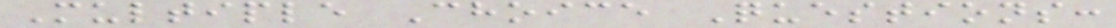Multiple Choice Questions:
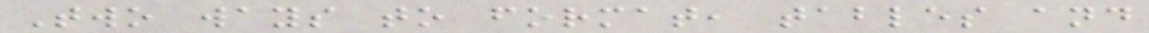Two ways to format, tables and
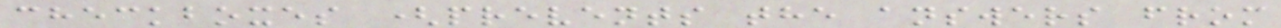checkboxes (prevents the answers from
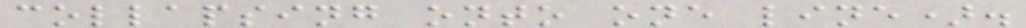collapsing onto one line).
